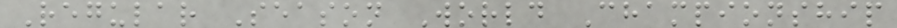Regular Season World Championship
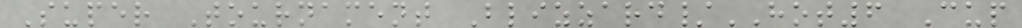Super Tournament Blizzard/HOT6 Cup
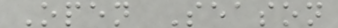Open Season
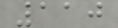110
